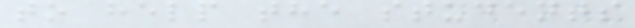to help the students
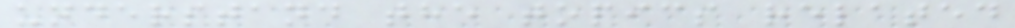understand the topics related
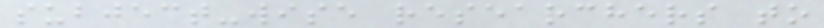subject-wise researchers to
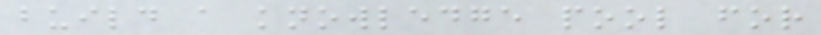build a knowledge pool for
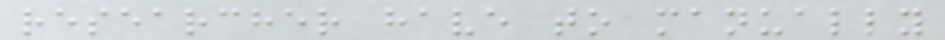researcher have to manually
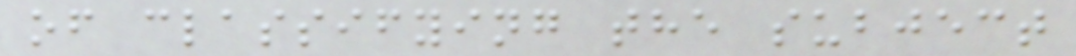of classifying the subject
